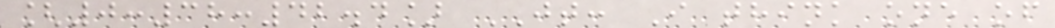[0:38:42.4] JT: I think one of
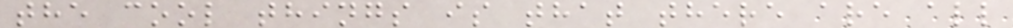the cool things is that there are all
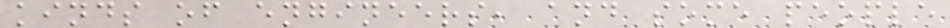kinds of engineers, and some people
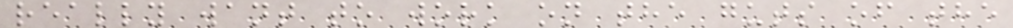really want to work on the guts of the
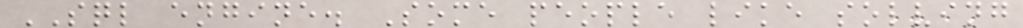SQL engine. Some people like solving
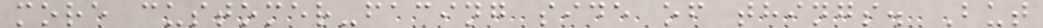more customer-facing side of things. But
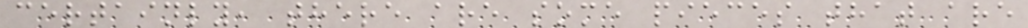certainly, there are some pieces that are
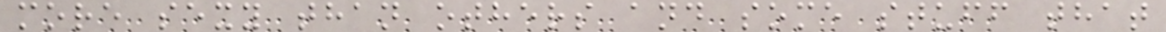more sexy than others and some stuff that
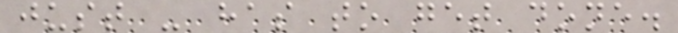just - has to get done.
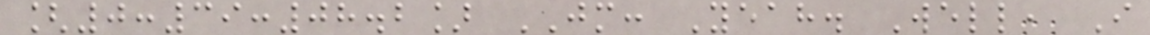[0:39:08.2] JM: Yeah. Well, I
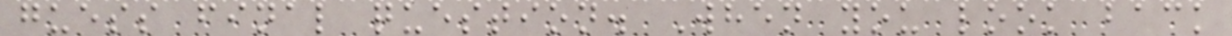guess final question. When you look back
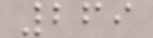269
